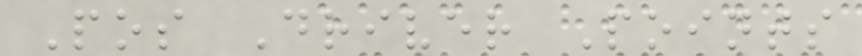Pos Driver Points
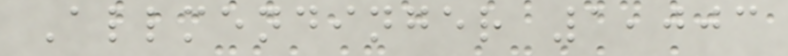Allmendinger 1,003
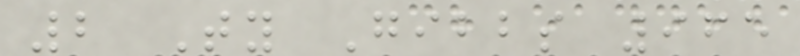2 Ty Gibbs 965
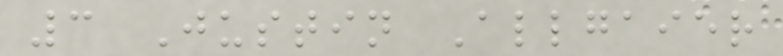3 Justin Allgaier
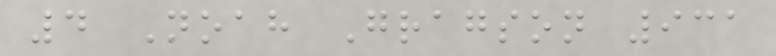4 Noah Gragson 931
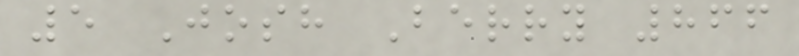5 Josh Berry 866
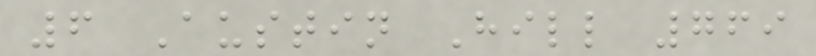6 Austin Hill 769
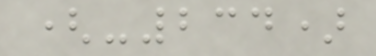(-234)
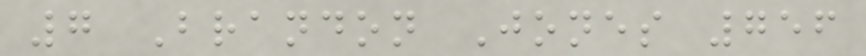7 Brandon Jones 756
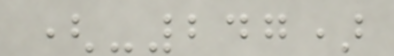(-247)
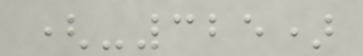(-325)
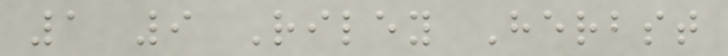1 9 Riley Herbst
